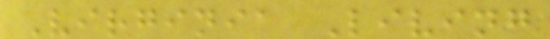Virginia Living
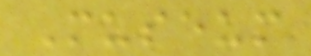Museum
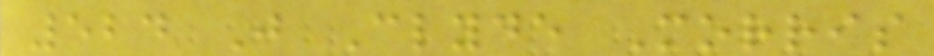524 J Clyde Morris
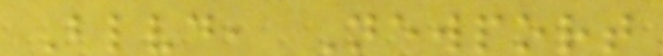Blvd, Newport
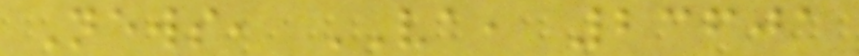News, VA, 23601
